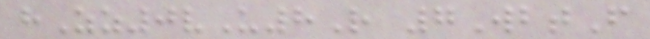hZz0vU8R 7WbtF
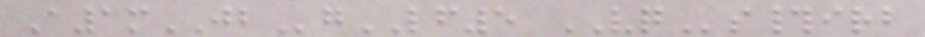A1mJBgLF5 VQs#irb
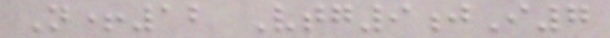N+12 Vtg9jI7
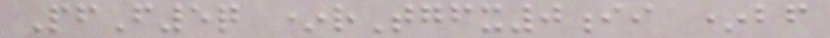PfF5q *rTgfx0ii *bf
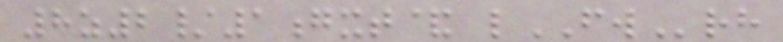8z2/1gxt& lFWrh
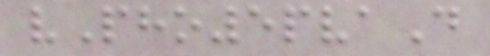vPho5pvaD
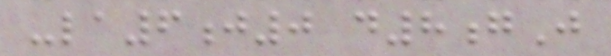-la6j0 d8gJ
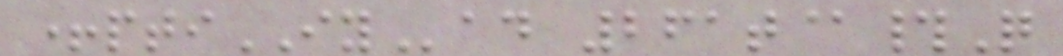+ptiIYad 261t@#Q
